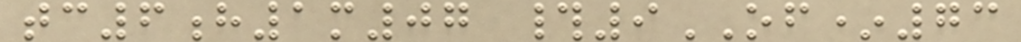tc6h1m07 #9OF*73
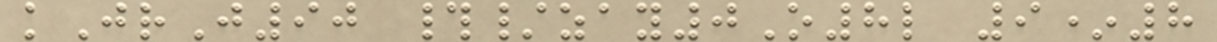kJrJ90 #/zay0O8l 9*8
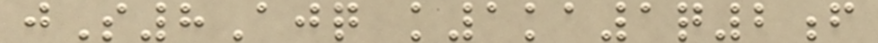jS8Ajq k1ka1q2f
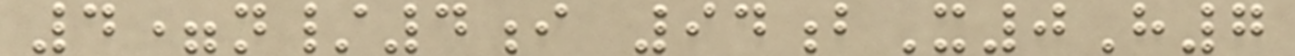4=n/4i 94bX0H7
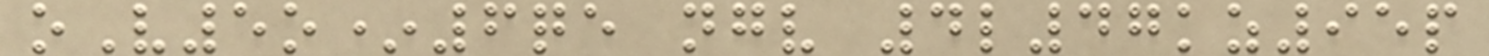oV5o*6qe ngv 4l47kz95p
